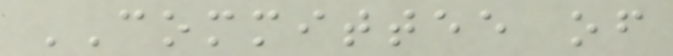COMMITTEE of
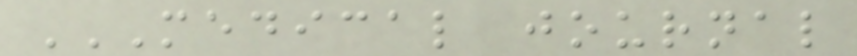MEDICAL JOURNAL
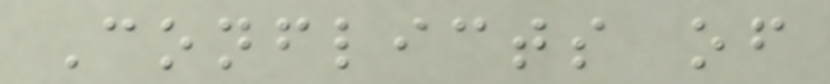Conflicts of
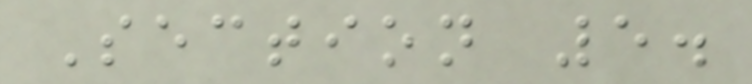Section 5.
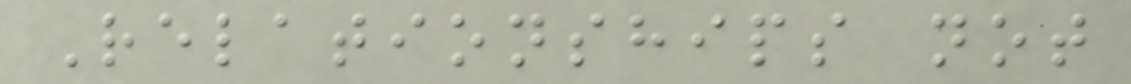Relationships not
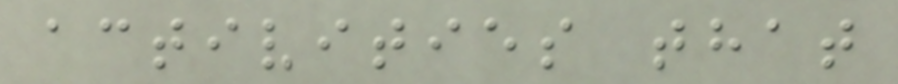activities that
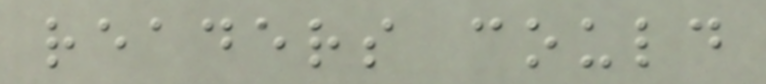readers could
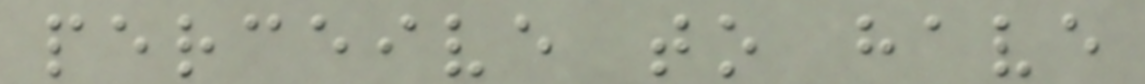perceive to have
